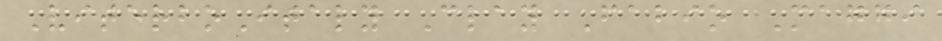ViterboItaly Clay Fabio Maggi
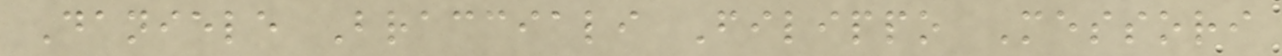Daniele Bracciali Filippo Messori
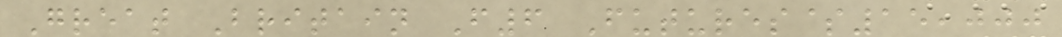Great Britain F6 Futures$15,000
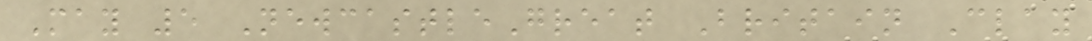May 5 NewcastleGreat Britain Clay
